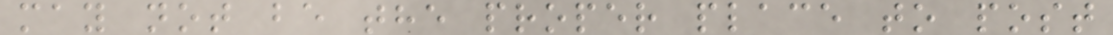may not be the proper place to post
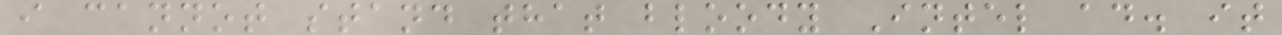i cannot stand that bloody Intel ad. it
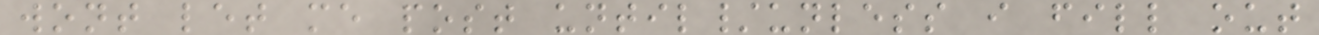wont let me post until/unless i fill out
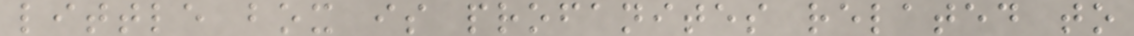little box is profanites related to
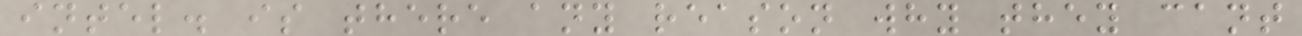intel. is there any reason why they cant
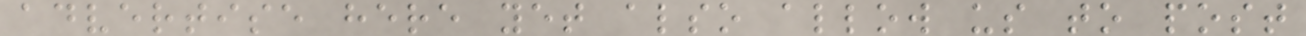advertise here yet also allow us to post
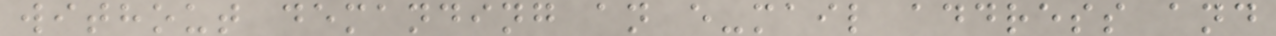without demanding an e-mail address and
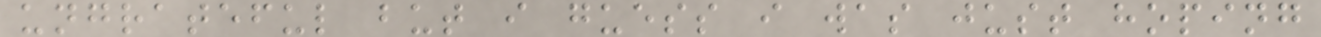ungrateful but i guess i was just hoping
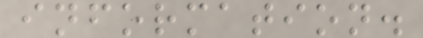information.
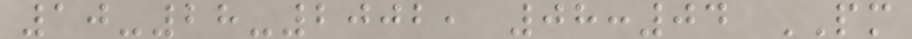10-28-2002, 08:04 PM
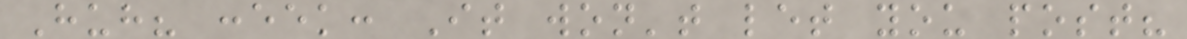Huh? :eek: It won't let you post?
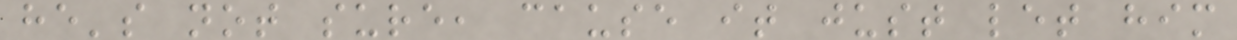he's not sure, cause it just let him
